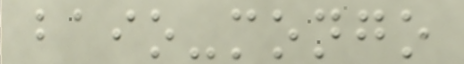baio-mongo
